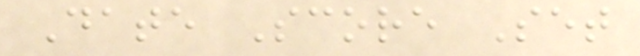Date Score Set
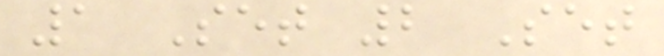1 Set 2 Set
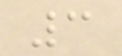3
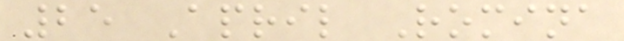25 April Romina
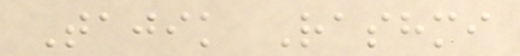Tajik Rashmi
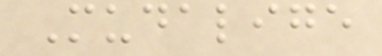Mudalige
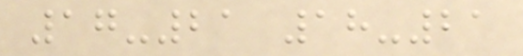17-21 18-21
